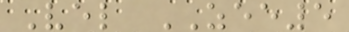Vel ZEE5
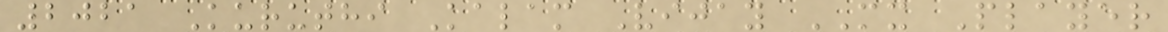2021 Kuruthi Kalam Vijay MX Player
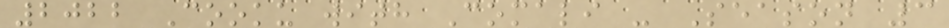2022 Cooku with Comali - Season 3
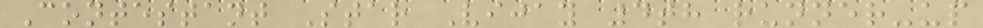Contestant Star Vijay 4th runner-up
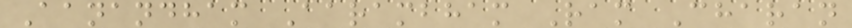Aanandham Aarambham Ram Charan
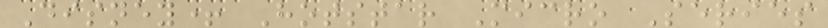Disney+ Hotstar Micro Series
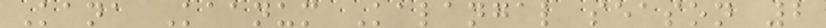Kana Kaanum Kalangal season 2
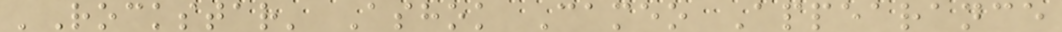'Rockstar' Ashok Cameo Appearance
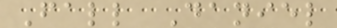Fall Daniel
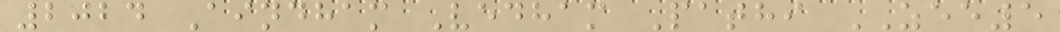2024 Aindham Vedham Pathi ZEE5
